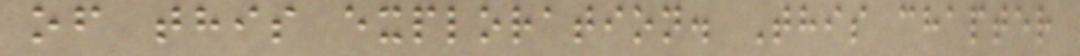of this exploration. This chapter
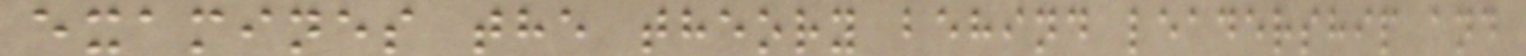examines the theory behind leadership and
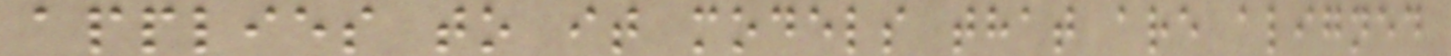applies to it models that are aligned
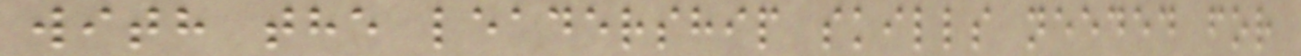with the leadership skills needed for
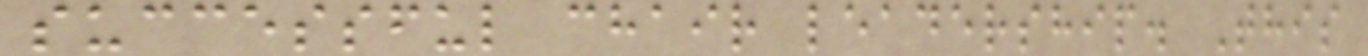successful chair leadership. This
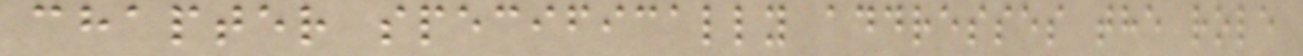chapter specifically addresses the role
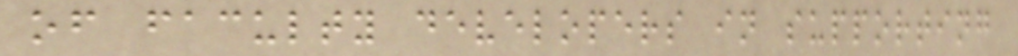of faculty developers in supporting
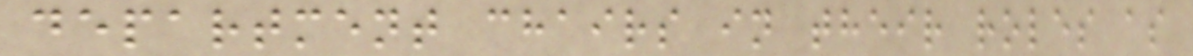department chairs in their roles as
